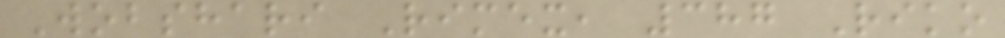Wobshari Rimex, 387 Riko
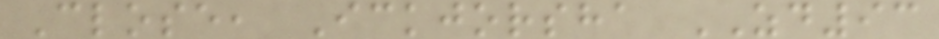Close, Ickjorsha ZD93
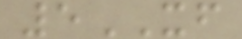5XF
